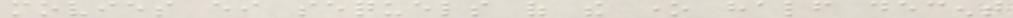movies either sequels of the one half decent
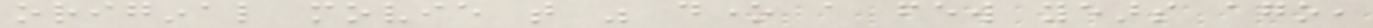original movie that was done a few years ago,
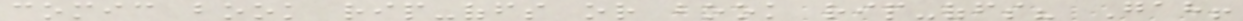comic book rip-offs or book rip-offs? Gah!
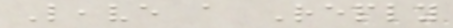Leave a Reply
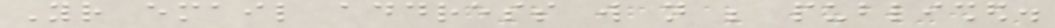Your email address will not be published.
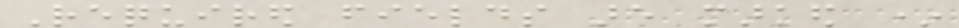Required fields are marked *
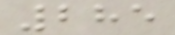285
